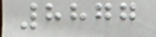8877
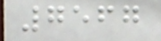7567
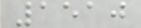1510
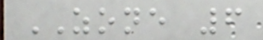ZONE 6
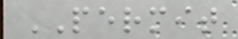PERMIT
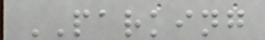PARKING
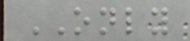ONLY
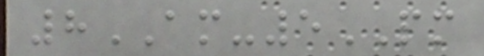8AM-5PM
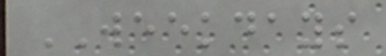WEEKDAYS
